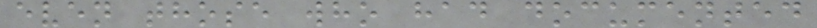even those who had documented
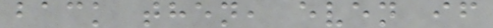back then, even if
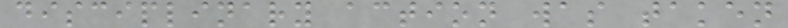disciplinary action was taken
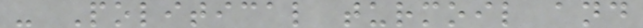- Political turmoil and
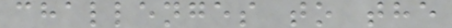challenges to the
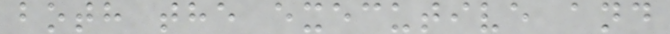both the executive and
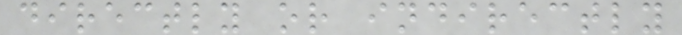directly or indirectly
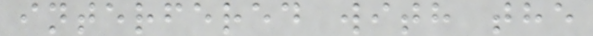interfered with the
